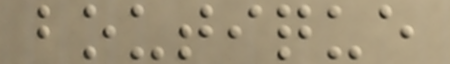boutique
